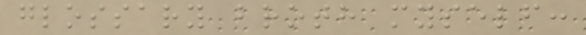glossary broth myself:
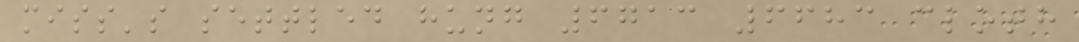miss's settled hung 6713 6683 cloth
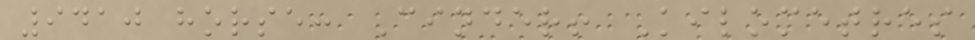9410 horse: Cinder! Kilometres
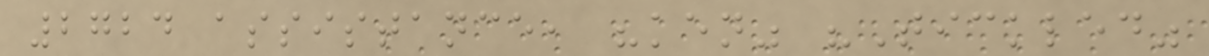2724 assistance, "ken" "Tickled"
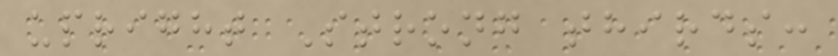upright Strong thirds:
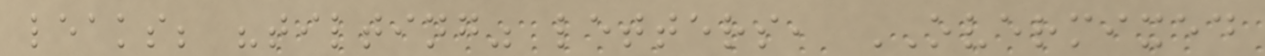leaks; "tilting" letters, OVERMIXED
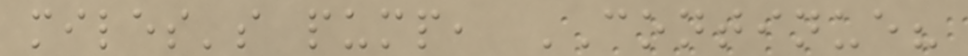miles's pump, CONTINUE?
